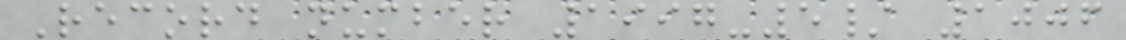Record number 1997-5/ 1006
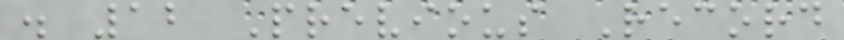. 12 Previous Record
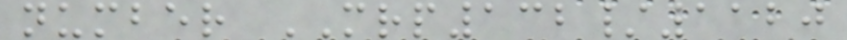number MRP132/1120
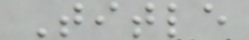Title
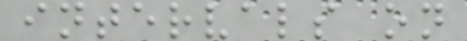intervals on
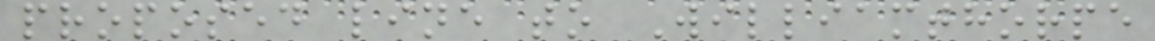proposed line to Williamthorpe
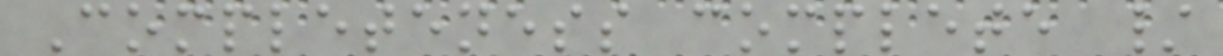Completeness complete /
